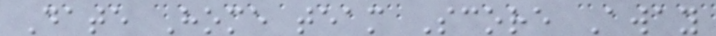Date Home team Score Away
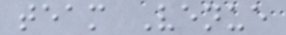team Venue
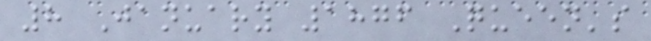8 January 1876 Queen's
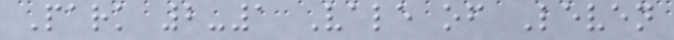Park 2-1 Vale of Leven
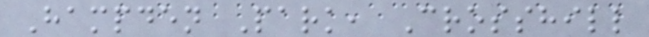Hampden Park, Crosshill
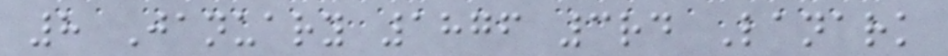8 January 1876 3rd Lanark
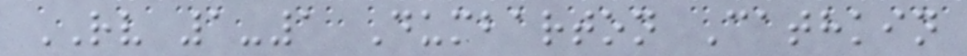RV 1-1 Dumbarton Cathkin
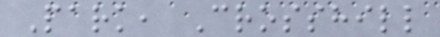Park, Crosshill
